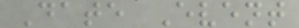Date Event
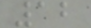12
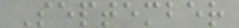September
